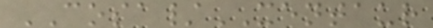COSA/XENTAUR
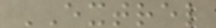EXTREL
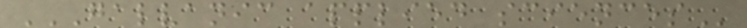GALVANIC APPLIED SCIENCES
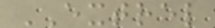EXTREL
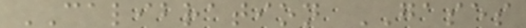CALIBRATION GASES
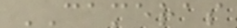CAMERAS
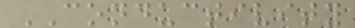CONDUCTIVITY
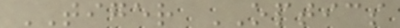TIGER OPTICS
